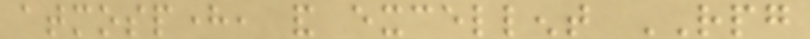atmosphere, and excellent RPG
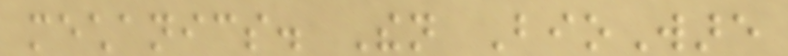mechanics. Then BioWare
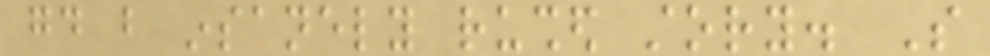good but insanely rushed story. So
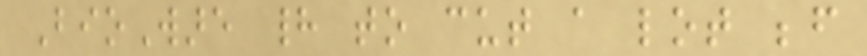BioWare had to cut a lot before
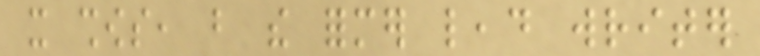it shows, but the former lead writer
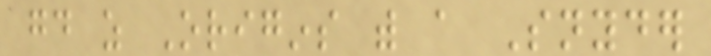good as Origins with a Snyder
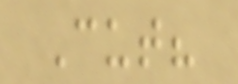Cut?
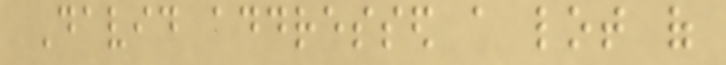David addressed a lot of
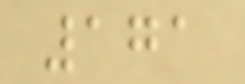171
